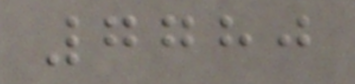7780
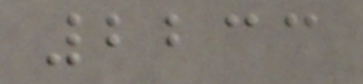2233
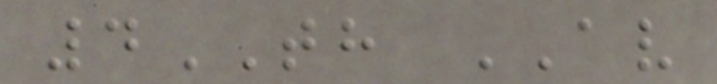4TH AV
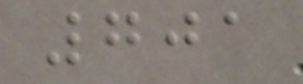701
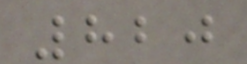820
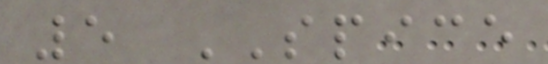5 SPICE
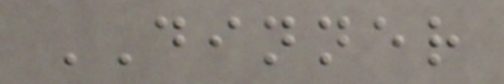DINNER
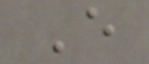E
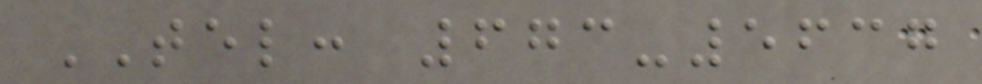TEL: 673-5637
